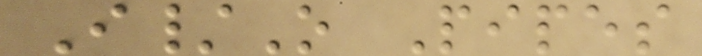I/O Pipes
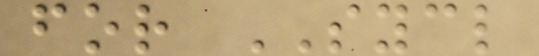for SYCL
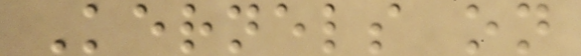Kernels on
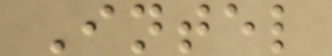Intel
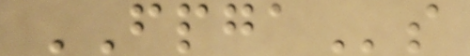FPGAs
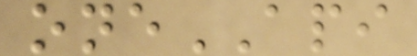oneAPI
